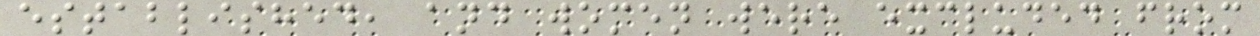established, and women were excluded from
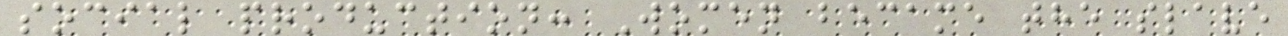social production: Women became the slave
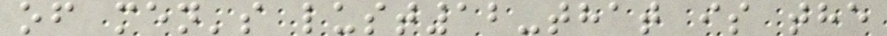of men's lust12-that is the
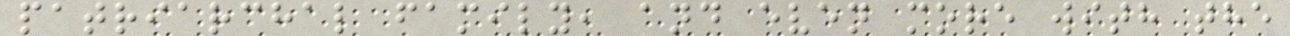patriarchal family, and even more with the
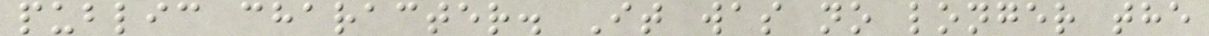public character. It was no longer the
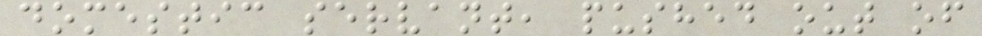domestic servant, pushed out of
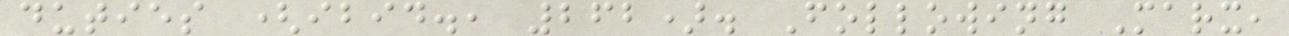duties (ibid., 262). Following Marx,
